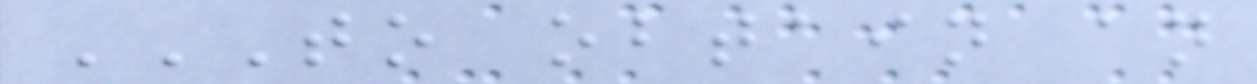TO OBTAIN AN
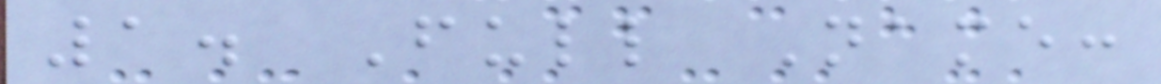1. Full Name:
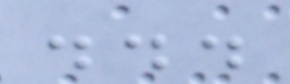...
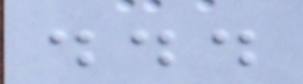...
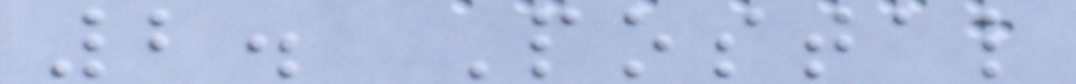2. Postal
